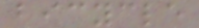bicycle
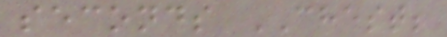seconds CHEST;
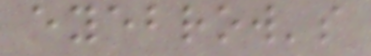eyebrow's
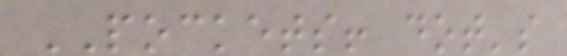POCKETS! dot's
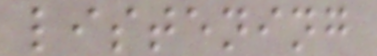listening
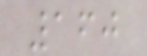160
